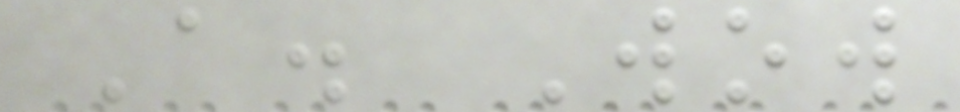A. Wow
